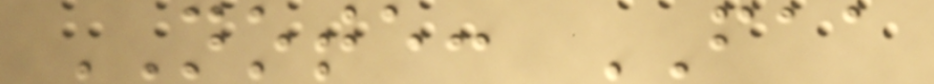NOTE: FAA
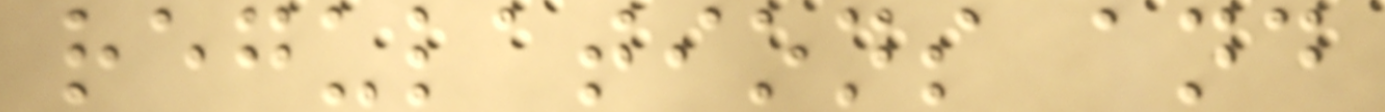regulations and
